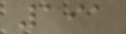191
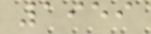1959
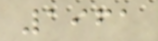1961
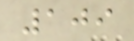109
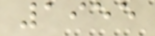1955
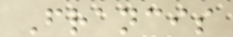Francis
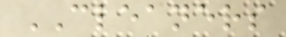CLEANERS
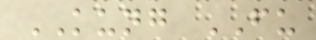KUNG FU
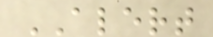ALERT
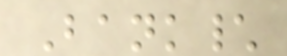Bank\
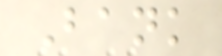Bank
